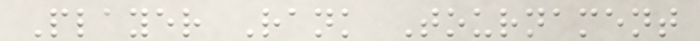Player Rank Tournament
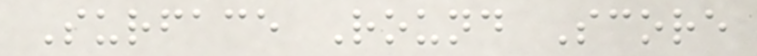Surface Round Score
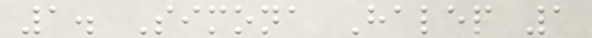1. Simona Halep 1
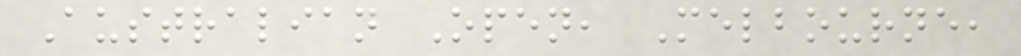Australian Open, Melbourne,
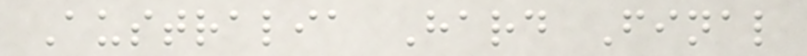Australia Hard Final
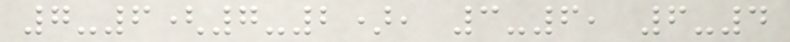7-6(7-2), 3-6, 6-4
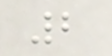2
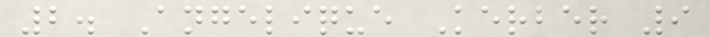2. Angelique Kerber 9
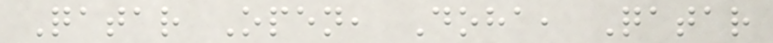Qatar Open, Doha, Qatar
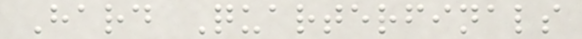Hard Quarterfinals
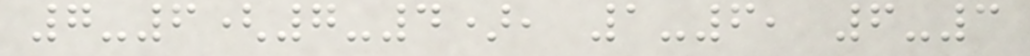7-6(7-4), 1-6, 6-3
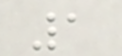1
